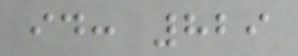id: 829
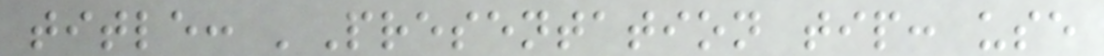title: 'Presentation tip: use
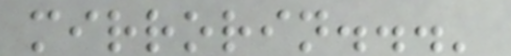mirrorin...'
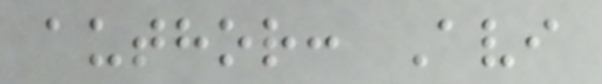author: Avi
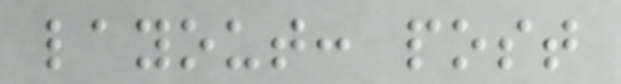layout: post
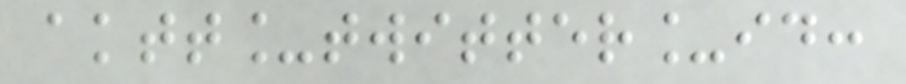aktt_twitter_id:
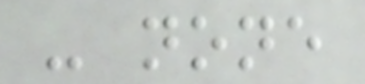- none
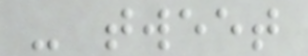- tweet
